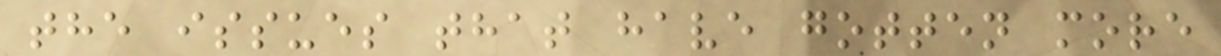the issues that have gotten more
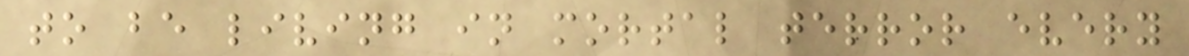to be living in mortal terror every
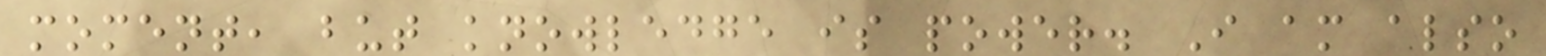moment, but knowledge is power. I am also
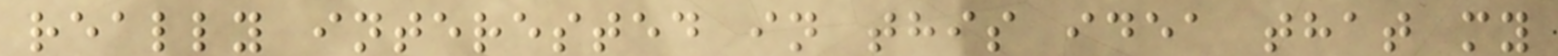really interested in this idea that my
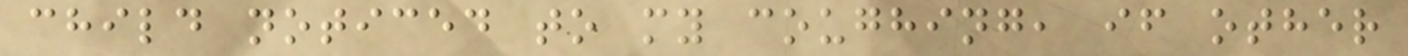child noticed to my coughing, if other
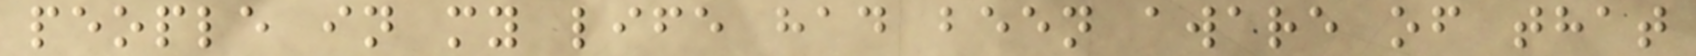people in my life had been aware of that
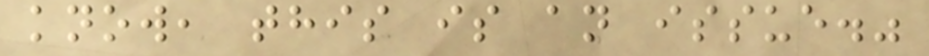know, this is an issue."
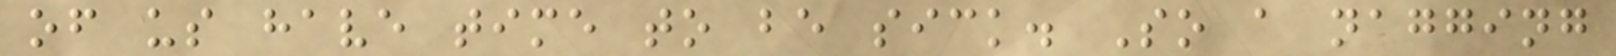of us have time to be sick. So a nagging
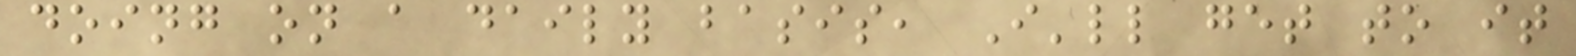doing on a daily basis, I'll get to it
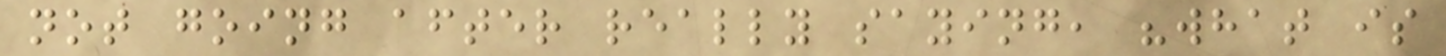not going after really saying, "what is
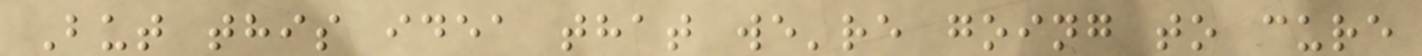But this idea that we're going to cure
